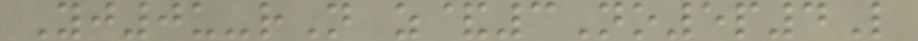Yj0u-rN z&3No5p4L
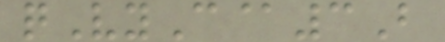qVyC@3B
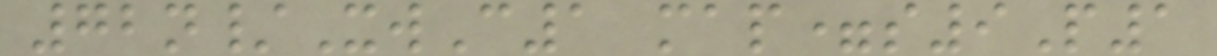72n/XwC1 map=s9P1
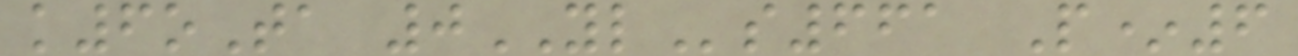k6oTa 0YLs661 P*6
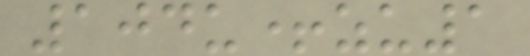104u+zu1
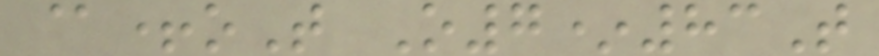@+oT O7*83T
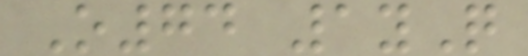O74 1yQ
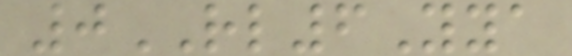0RL6Yya
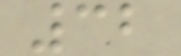32
